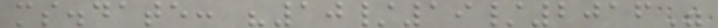ms.date: "10/19/2016"
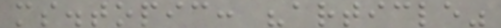ms.topic: "article"
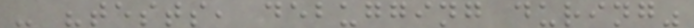- "tests, debugging during"
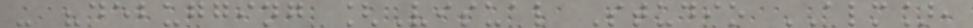- "debugging [Visual Studio ALM],
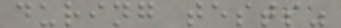during tests"
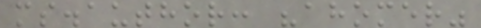ms.author: "ahomer"
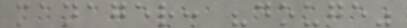manager: "douge"
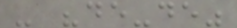- "de-de"
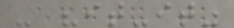- "it-it"
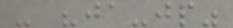- "ja-jp"
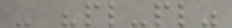- "pl-pl"
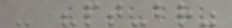- "pt-br"
